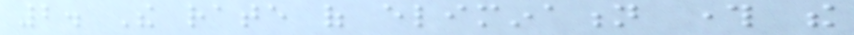2. The rate of elimination through the
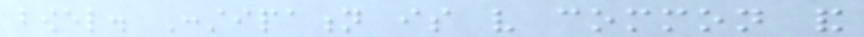bowel. Constipation is very common and
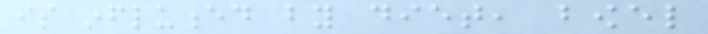is influenced by diet, bowel
